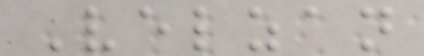Velzan
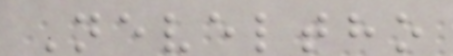Neveltho
